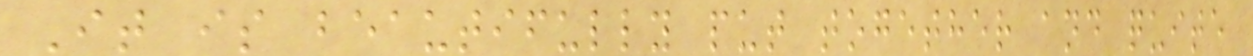It is beautifully put together and quite
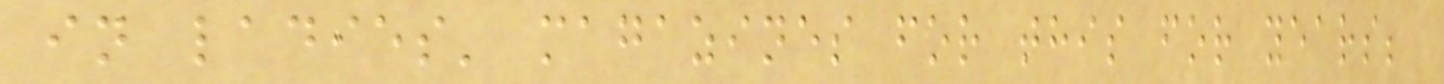in ladies' magazines for this for years;
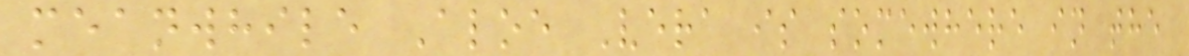meanwhile Aloe Vera is somewhere in the
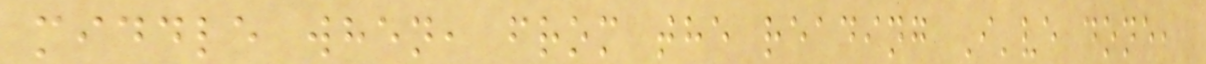middle when, from the reading I've done,
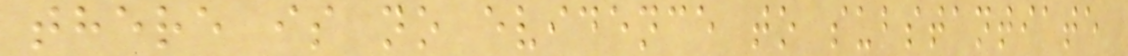there is no evidence to substantiate
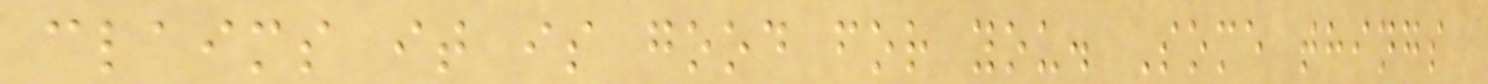claims it is good for you. Some things
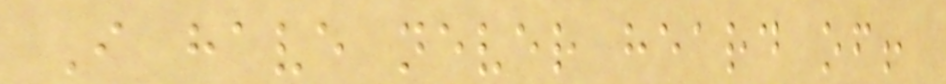I have never heard of!
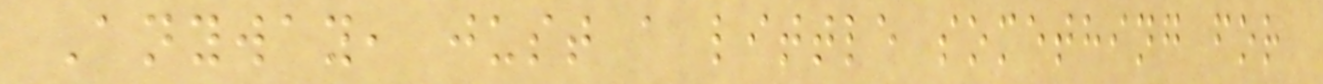Anyway, just a little something for
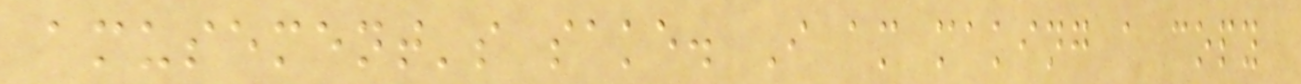amusement's sake. I am making a copy
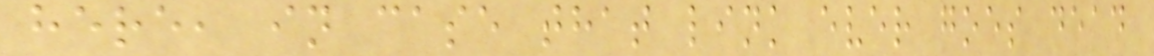here, in case that link ever goes dead
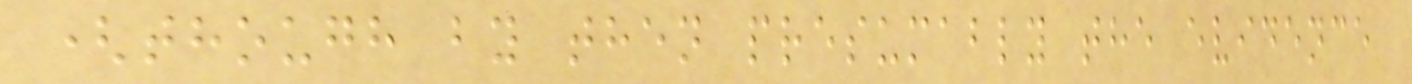(though by then presumably the evidence
